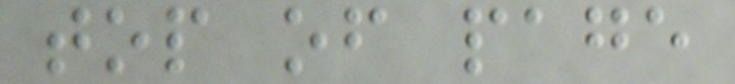top of page
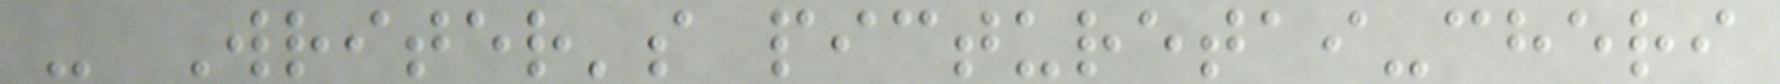- Writer's picturetai-cheri
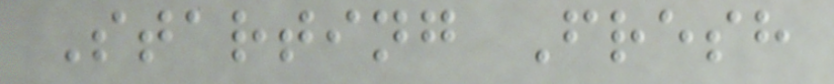Starting Fresh
